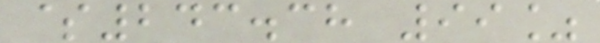$243.38 99%
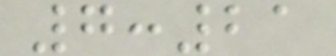7:21
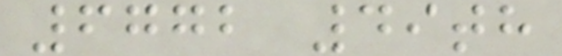6772 49th
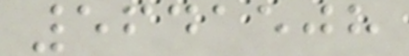5641508
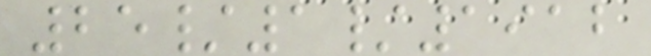25/1/1912
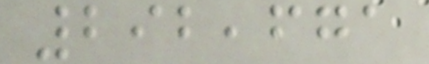292,671
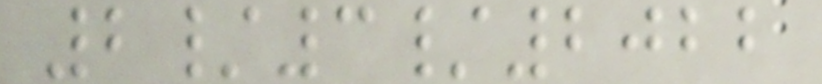2/3/2022
